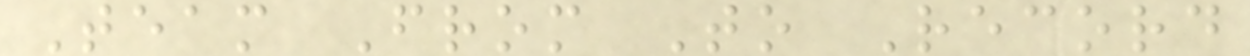Team From To Record
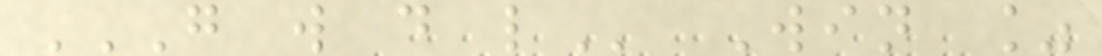G W D L Win %
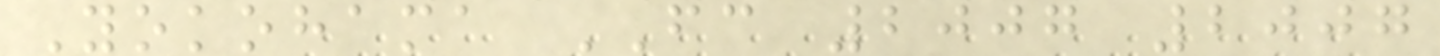Yokohama FC 2007 2007
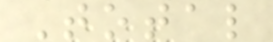Total
